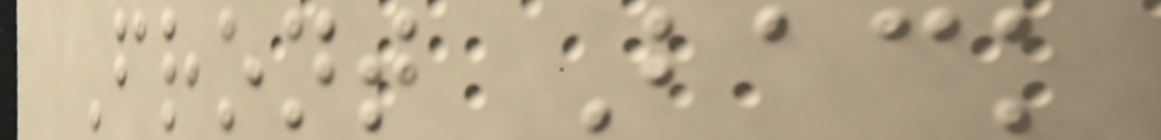Front Back
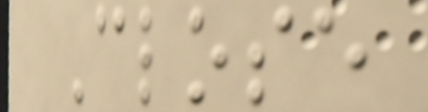Close
